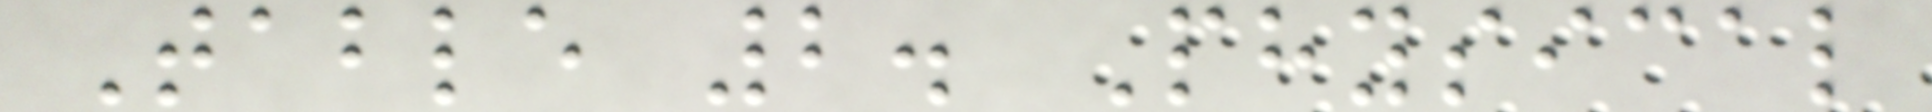Table 2. Physical
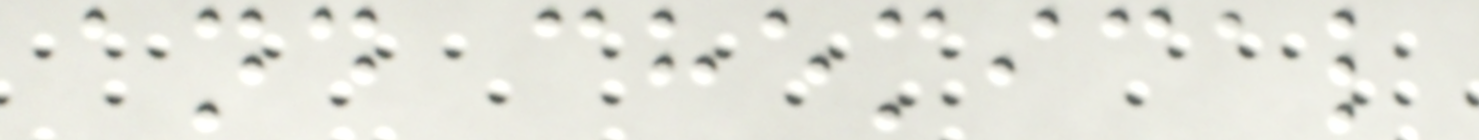and chemical
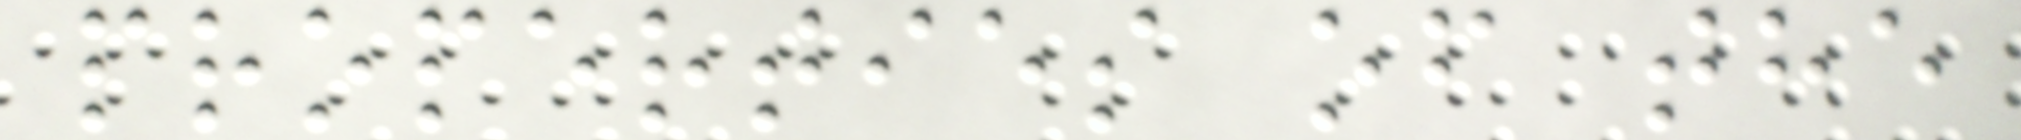properties of the
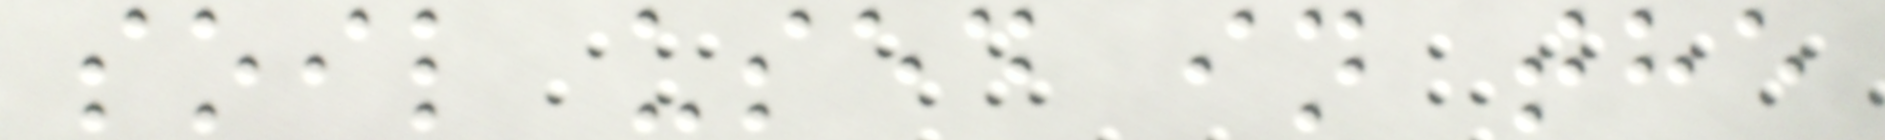soil used in the
